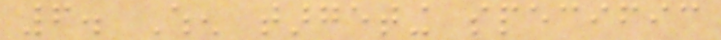6. When targeting specific
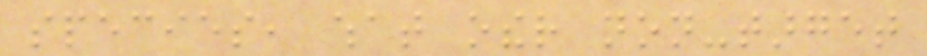species, what other non-target
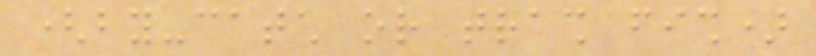(by-catch or trash fish)
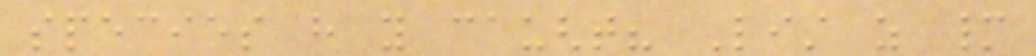species have you caught? List as many
